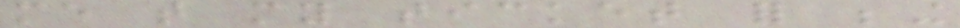me that my ticket for being
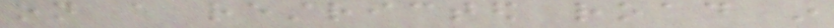on a restricted road in
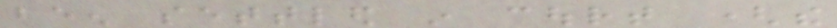been settled in court (the
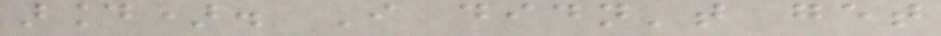around). I didn't get
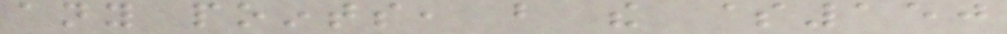any points, but the $150
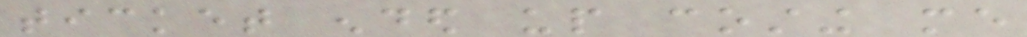ticket ended up costing me
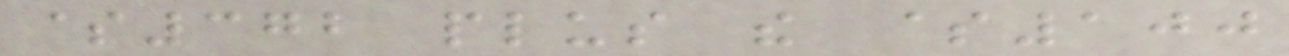$372 plus the $100
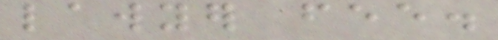lawyer fee.
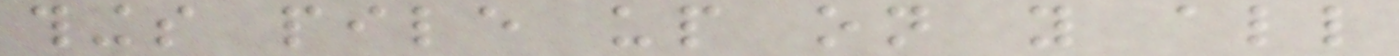things pile up on you all
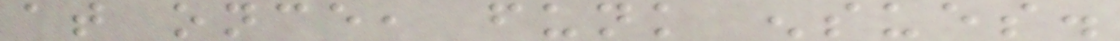at once, funk ensues.
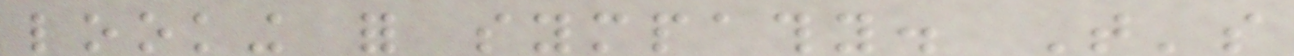looking for sympathy. That's
